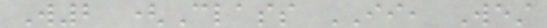W2 (Class II, West
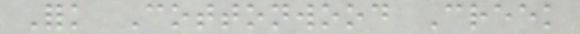Fork Cottonwood Creek
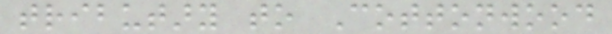tributary to Cottonwood
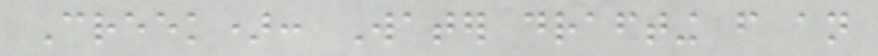Creek): Water drafting from an
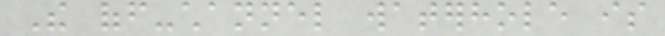The off-channel waterhole is
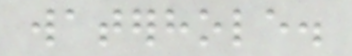waterhole.
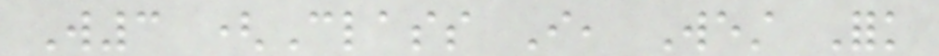W3 (Class I, West Fork
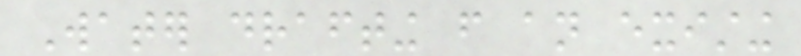Water drafting from an existing
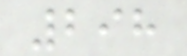298
